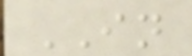IN
